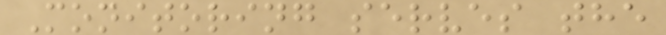Monitoring serves the
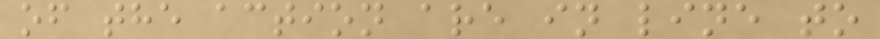of the action are in line to
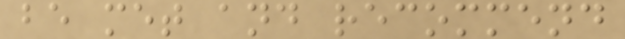be met and recommend
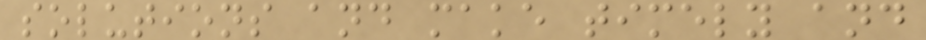solutions and make timely and
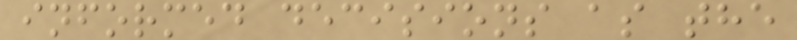informed decisions as the
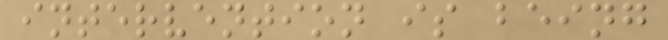intervention is being
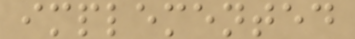implemented
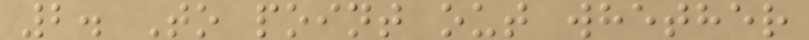2. To point out whether
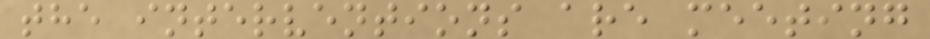the interventions are meeting
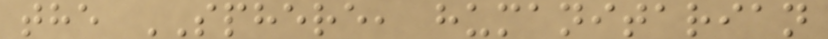the SPHERE, humanitarian
